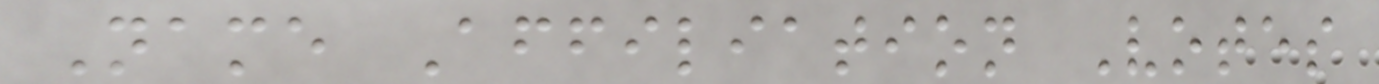Name Affiliation Votes
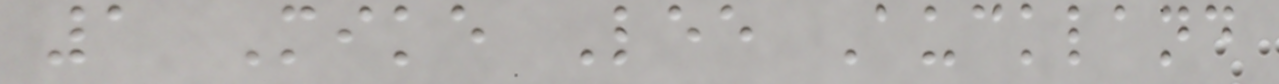1 Mike Lee Auckland
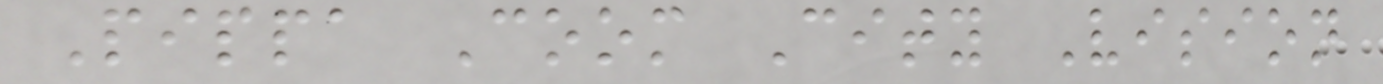Pippa Coom City Vision
